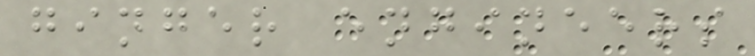ginger engineers
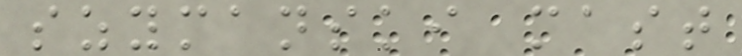szymanski mast
